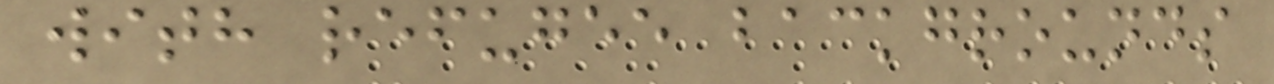with refugee backgrounds
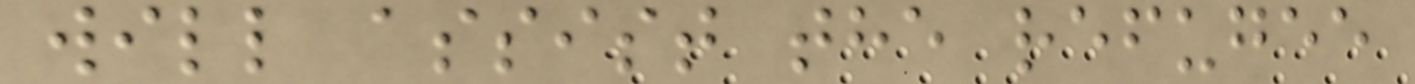will assist the refugee
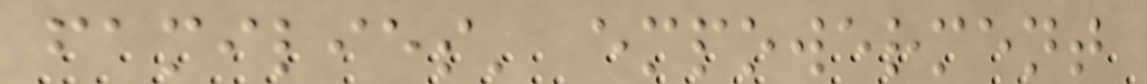families' empowerment
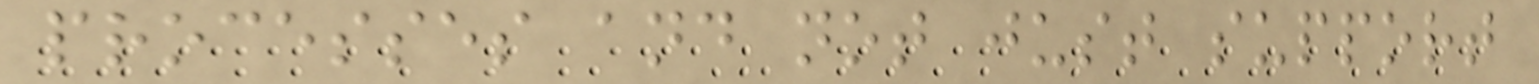processes and not just support
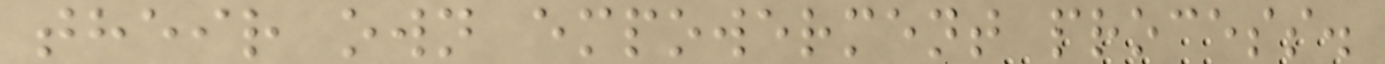their own empowerment process.
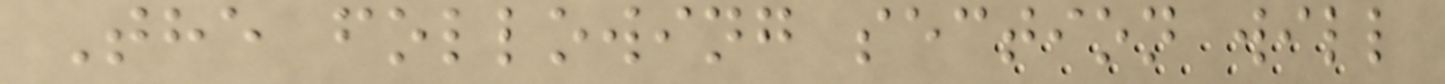The following section will
